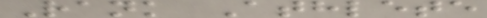Rank Athlete
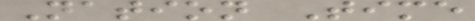Nation Time
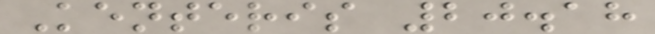Kenteris 20.18
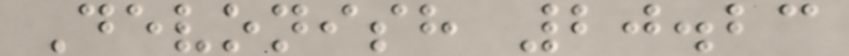Devonish 20.23
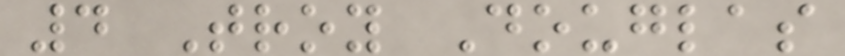4 Troy Douglas
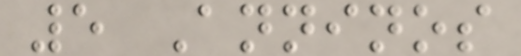5 Anninos
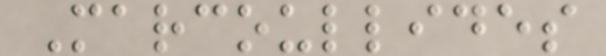Marcoullides
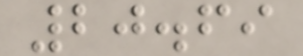20.69
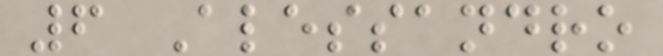6 Alessandro
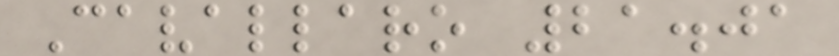Cavallaro 21.01
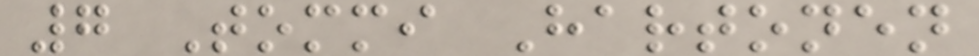7 Tommi Hartonen
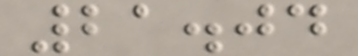21.04
